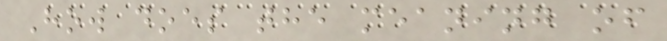How does the meaning of
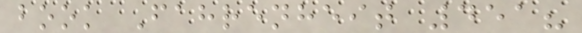book Fahrenheit 451?
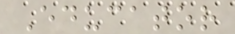Educator
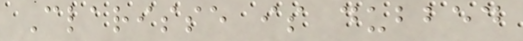Clarisse is dubbed
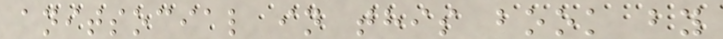anitsocial in this book by
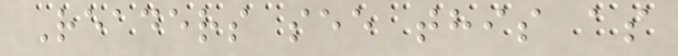Readers see this as
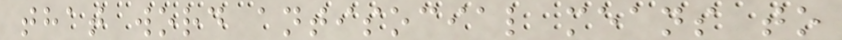that word antisocial means to
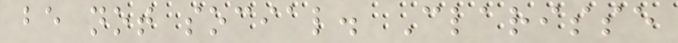be not social. Clarisse
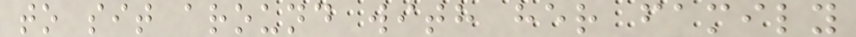to sit around with her family
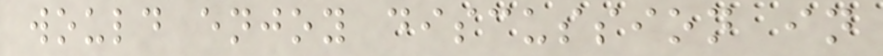would enjoy discussion in
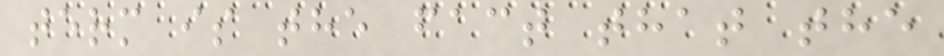term is the fact that the
